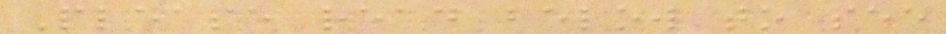Please read below to see
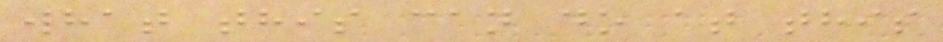what this can do at this
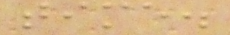time.
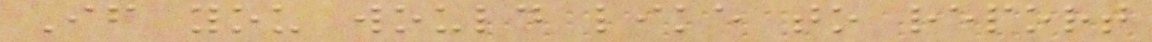If you would like to report
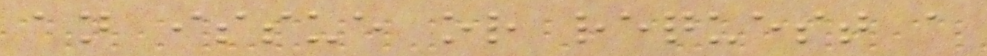an issue or request a
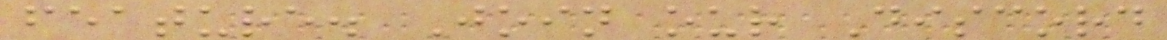feature. Join our Discord
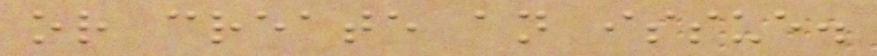or create an issue.
